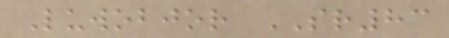Luwobjor SR83
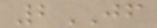2JF
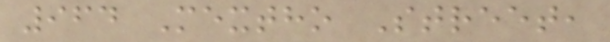964 Mextho Street,
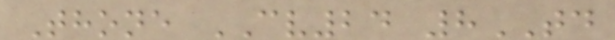Thone CV24 8TD
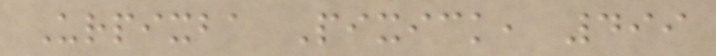Urpixba Pixick, 499
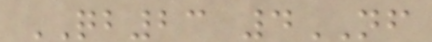QB23 4NF
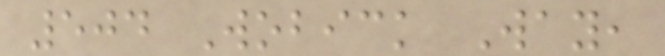504 Wobick Way,
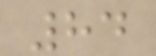84
